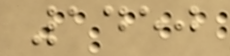1450
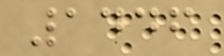1446
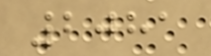2081
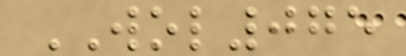WOL075
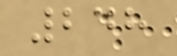248
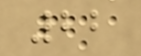22
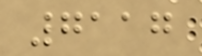7117
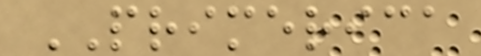PRIMERICA
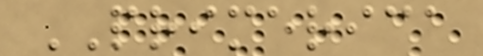PRIMERICA
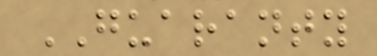GUARANTY
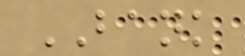BANK
